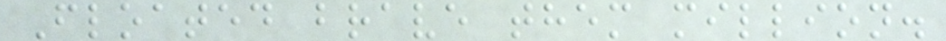Floated brave them million.
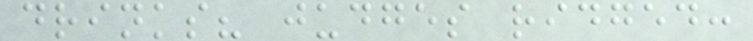drinks? judges ridged:
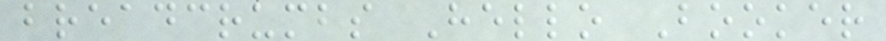breadcrumbs Hello Booker
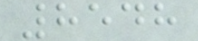8548
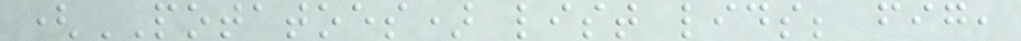(POTATOES) list lids; fig,
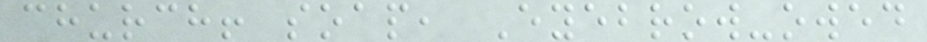church! soap, Eyebrow-owed
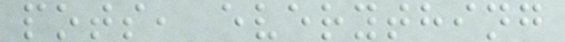pots, everything
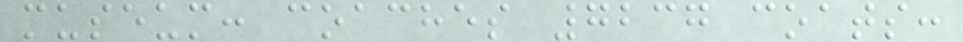museum: coaches 7237 coats:
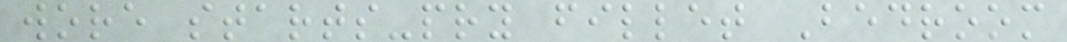wore starts-pry fillet Bedroom
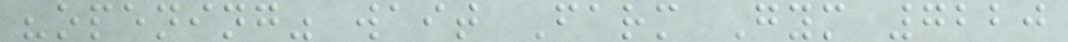"opening" wait Farm Gym 7220
